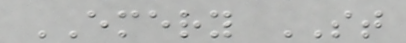EMERY ST
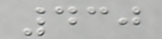430
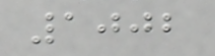1002
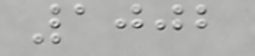1002
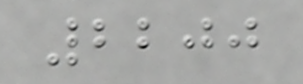2200
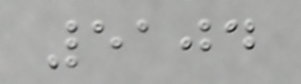5104
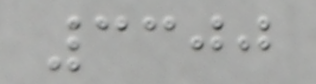3300
